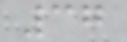37
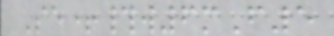Se+#w6mF5
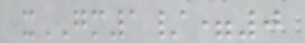xGM1/=0
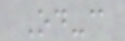Od-c
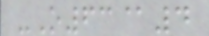-O63@4
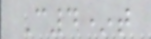C4*t
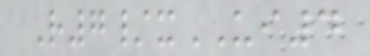R7/xUI4
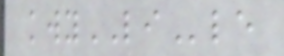kwyLIle
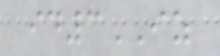id3IZ
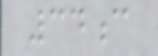34c
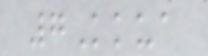7Kkua
